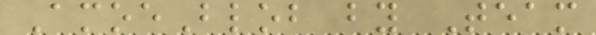AmoeBlob by Team
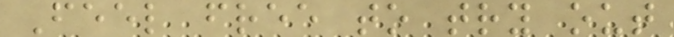Feel free to try out
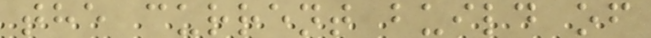the current build of
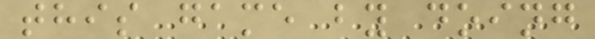this game by doing
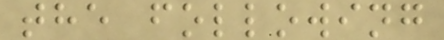the following
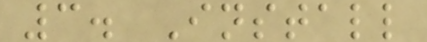3. Install
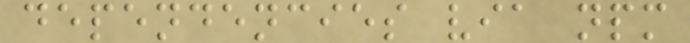dependencies via npm
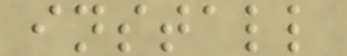install
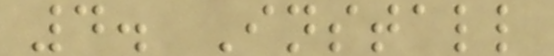4. Install
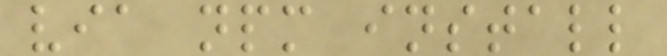via npm install
